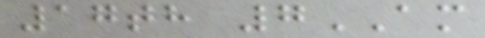17th 7AM
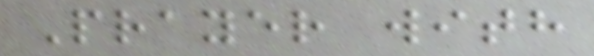Prayer with
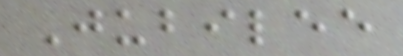Jubilee
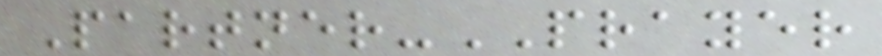Partner-PRAYER
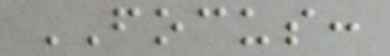FOCUS:
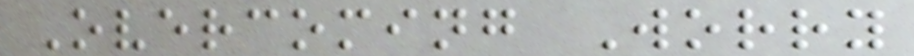Overcoming Worry
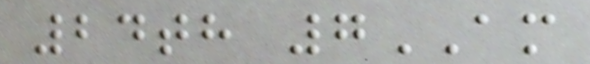24th 7AM
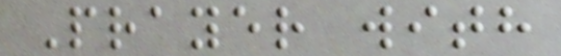Prayer with
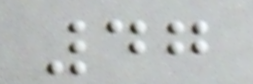47
